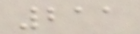211
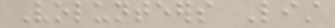Volunteers List
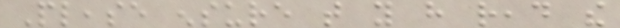Please ensure that you have read the
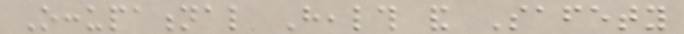Occupational Health and Safety
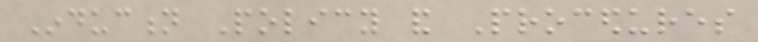Induction Policy and Procedures
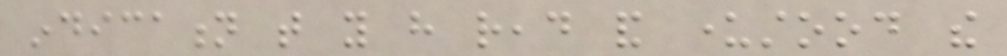indication that you have read and understood the
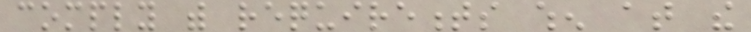comply with requirements when at the
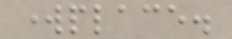workplace.
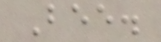Bee.
